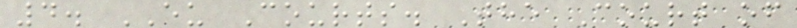4. EU Courts. The Court of
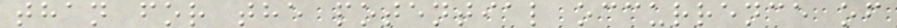than for the potential occurrence of
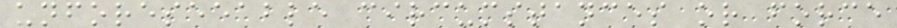unforeseeable circumstances or force
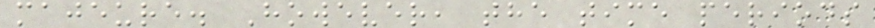majeure. However, the time periods
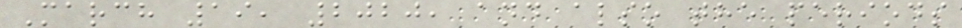March 19, 2020, and also the periods
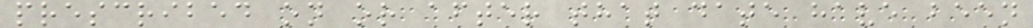prescribed on or after that date have been
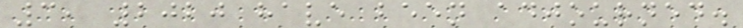3, 2020 have been adjourned.
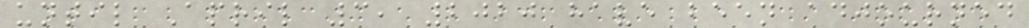until April 3, 2020 have been adjourned
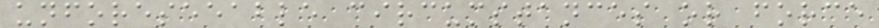unforeseeable circumstances or force
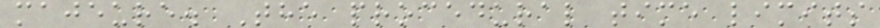majeure. The procedural time limits
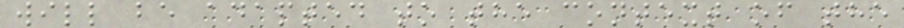will be adapted to the context of the
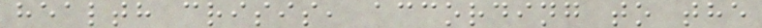health crisis, according to the
